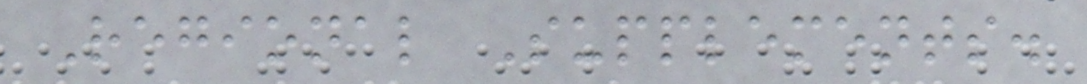Regional Supplements.
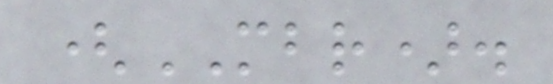(MBR).
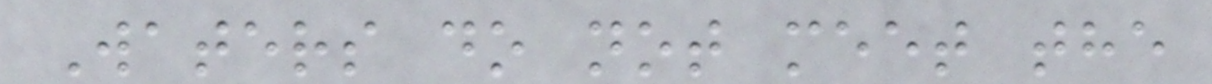Waters do not meet the
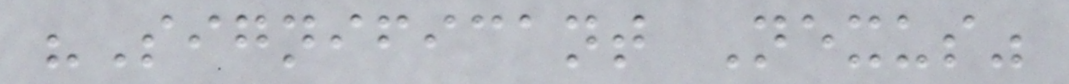"Significant Nexus"
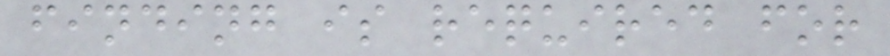finding is required for
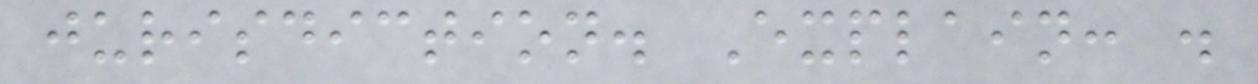jurisdiction. Explain: .
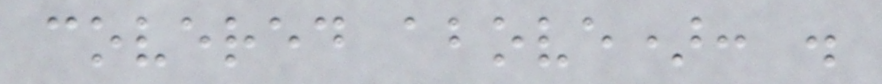covered above): .
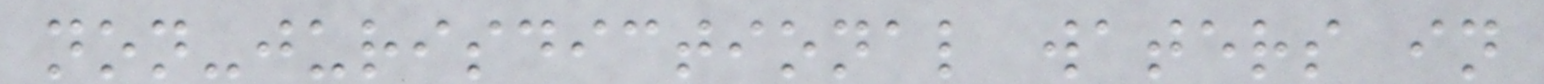non-jurisdictional waters in
